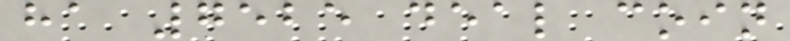ha 7525 deal coin
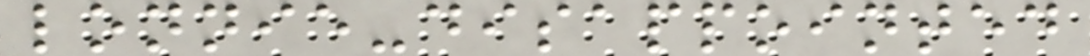lonnie-disappointed
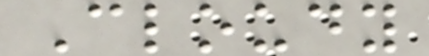Cloudy
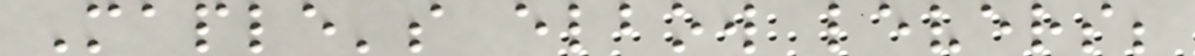Maple's elbow levers;
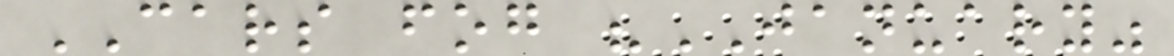CARS fog "JANUARY"
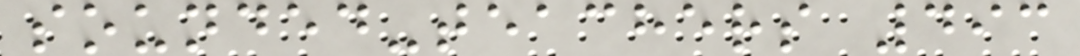sounded-teachers 493
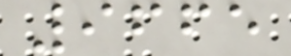9665
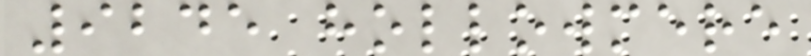9245 hollowmere
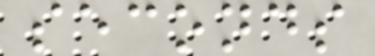seconds
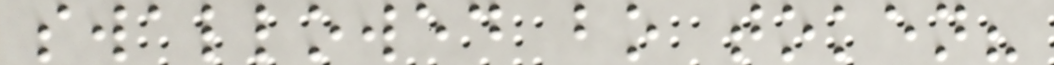swallowed bo token?
